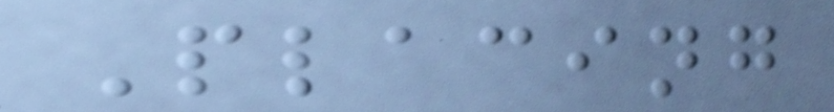Placing
